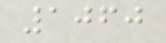1060
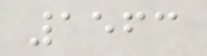1563
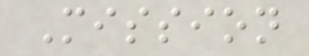Mission
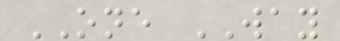ONE WAY
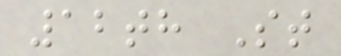12th St
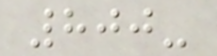800-
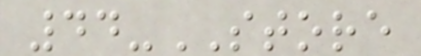44-STORE
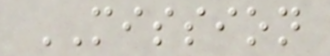MISSION
